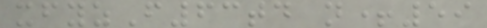xfyzF63td n+59
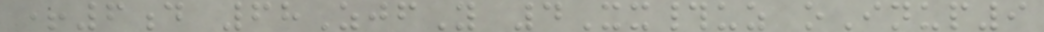+6d 68ZjfY 4Xx#uz oInup9
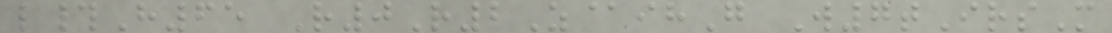l#H65 R0R2Z@ihG W7tIrsM
